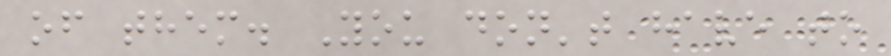of them. You don't have to
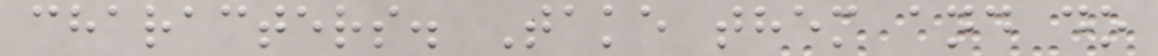characters. Take them and do
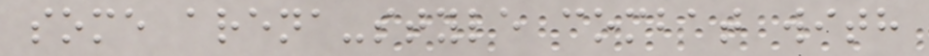some arena-style combat with
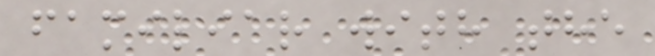familiar with the
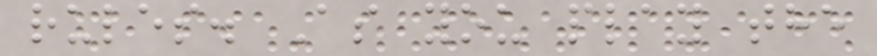rules. As you play the
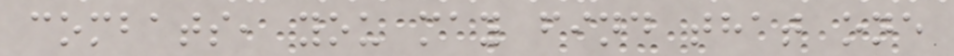combats, you may find that one
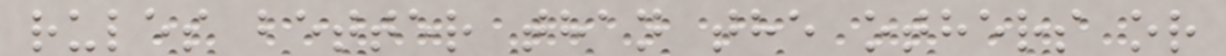rules better than the others or
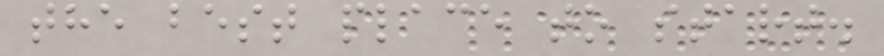the best place to start.
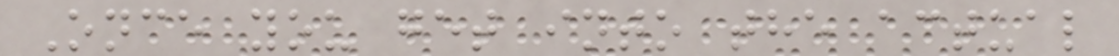Once you get into the actual
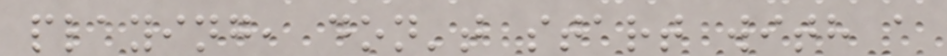playing, don't start with a
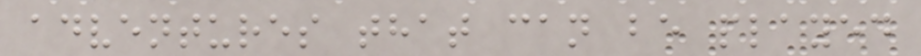adventures that can be played
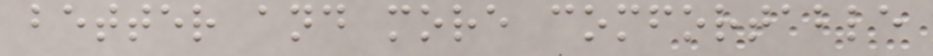better and more comfortable
